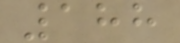188
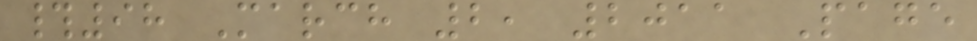#98 March 2, 2011 Page
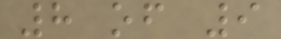8 of 9
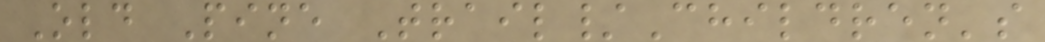Old Pine Trail/Children's
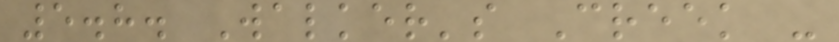5.8. Walker's Creek -
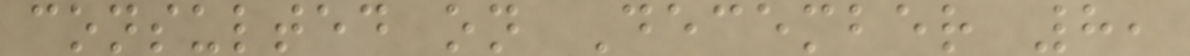consulted on December 8,
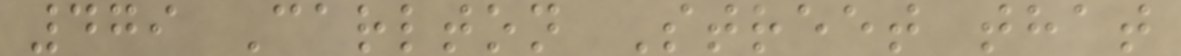479 Carlton Street that
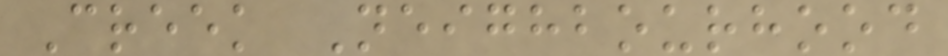Creek Neighbourhood
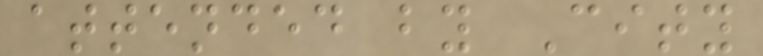attended by City
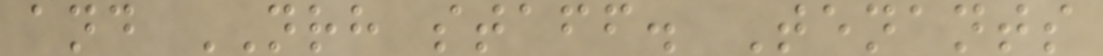and NRH staff. Tenants
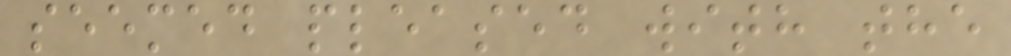seemed pleased with the
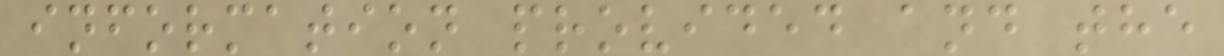information provided and the
